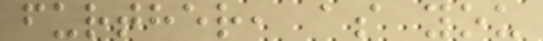further, as you
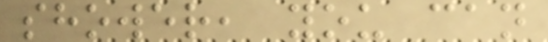shower, you can
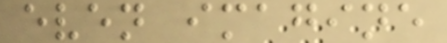even imagine
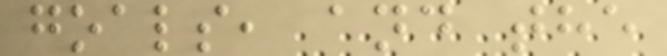goals, and the
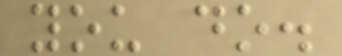you do.
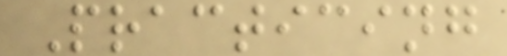Practicing
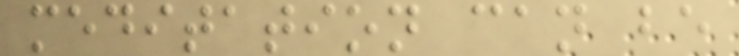meditation can be
